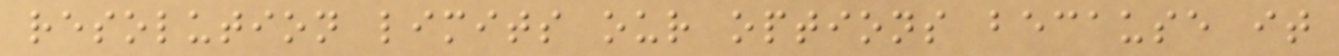resolution limits our options because it
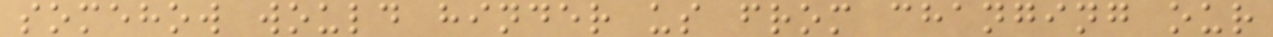somehow would hinder us from changing our
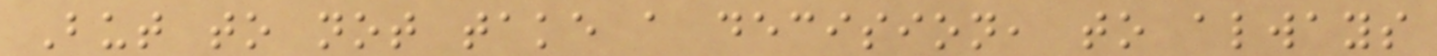But to not take a decision, to always
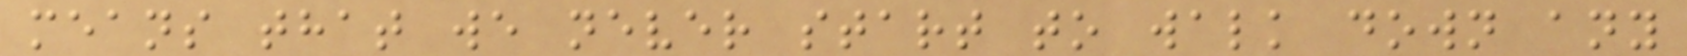means that we never start to walk down any
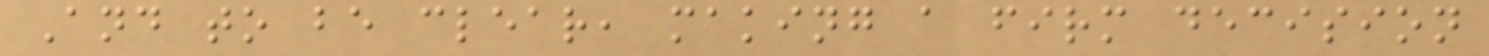And to be clear, making a firm decision
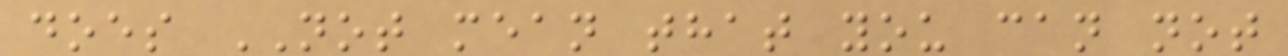does NOT mean that you can not
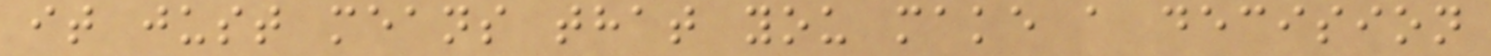it just means that you make a decision
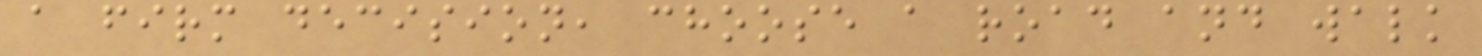a firm decision, choose a road and walk
